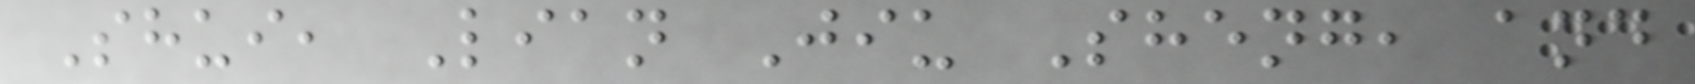Shui, Lian Jiu Sheng, and
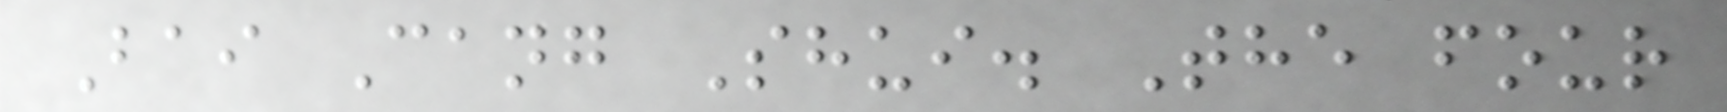Bai Cang Shui. The four
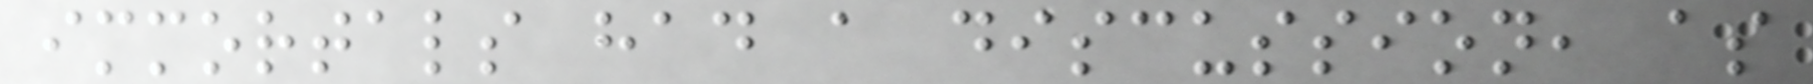immortals had a discussion, as
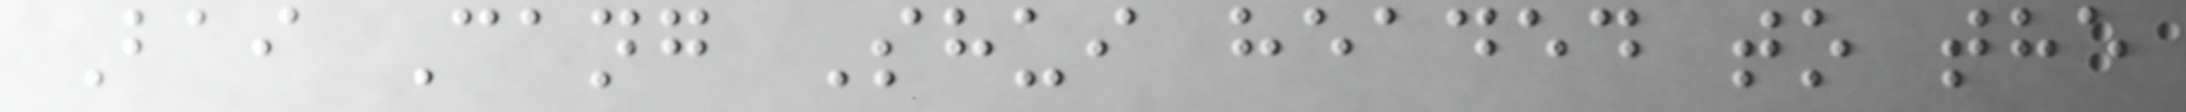Bai Cang Shui headed to the
